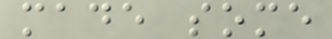made some
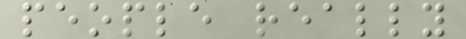people really
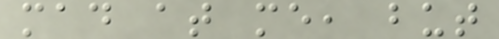mad at me, but
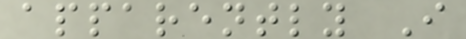apparently I
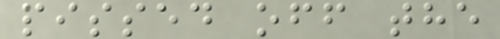pissed off the
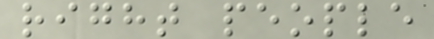right people
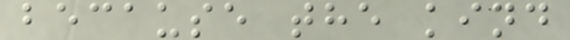because the kind
